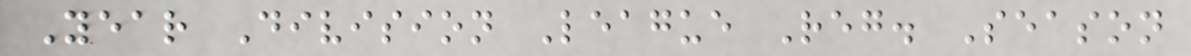Year Division League Reg. Season
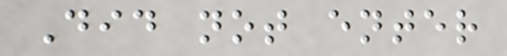Did not enter
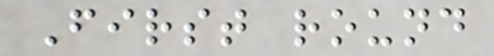First round
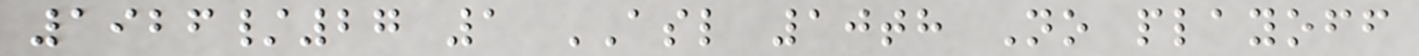1926/27 1 ASL 10th No playoff
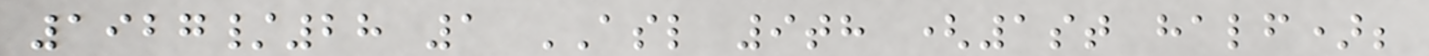1927/28 1 ASL 9th (1st half);
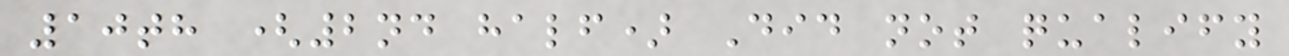10th (2nd half) Did not qualify
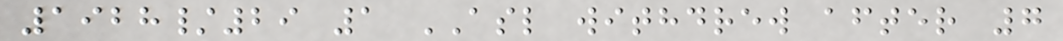1928/29 1 ASL withdrew after 7
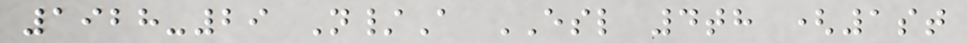1928-29 N/A ESL 4th (1st
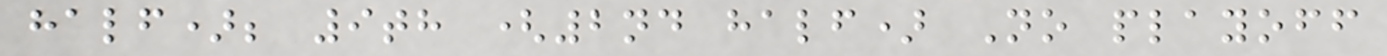half); 9th (2nd half) No playoff
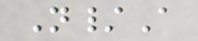N/A
